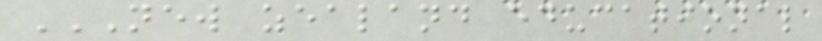NEW ZEALAND EDUCATIONAL
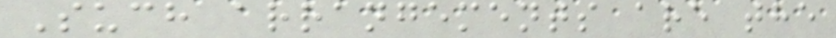Such arrangements are the
